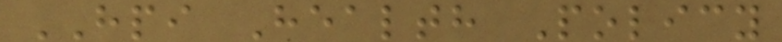HPI Health Policy
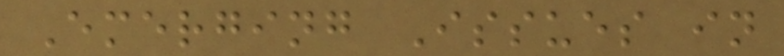Emerging Issues in
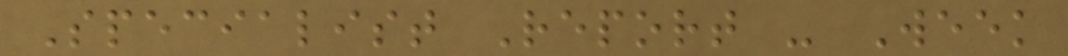Specialist Report - Week
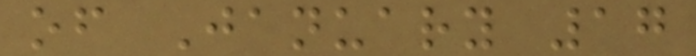of January 17
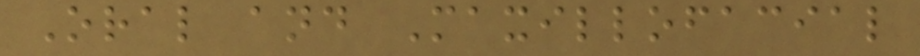Oral and Maxillofacial
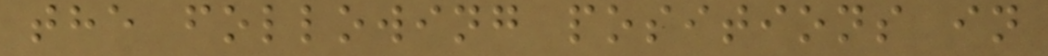the following positions in
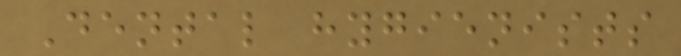Dental hygienists
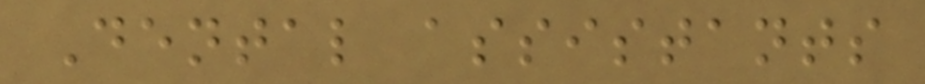Dental assistants
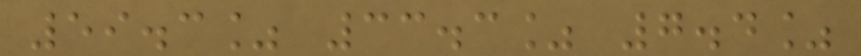59.3% 33.3% 7.4%
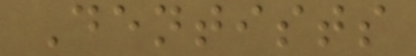Dentists
